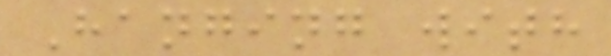Hanging with
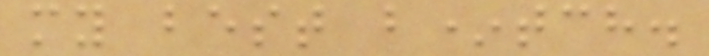my best b*tch.
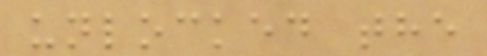unlocked the
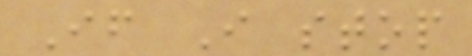If I stop
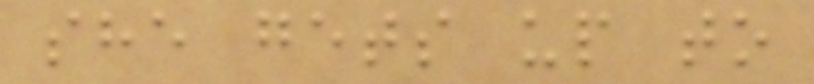she gets up to
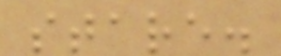stare.
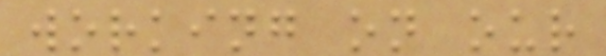working on our
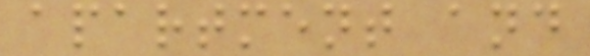apartment and
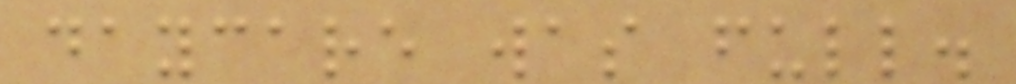daycare was full.
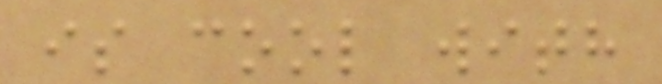is cool with
